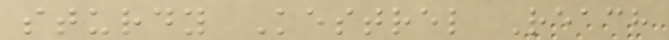sturdy Kestrel Reach
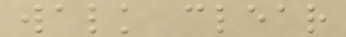walk clear
